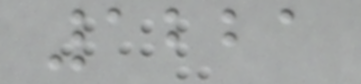1221
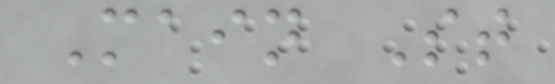Main St
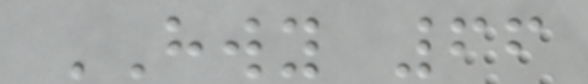HWY 66
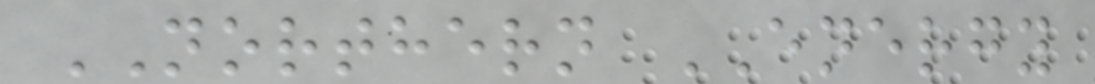NORTHERN ENERGY
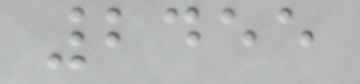2455
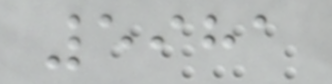5981
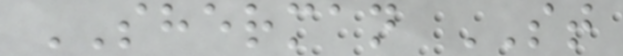SHERMAN ST
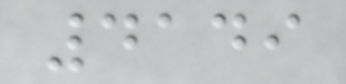4149
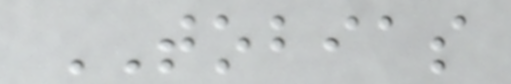TOBIAS
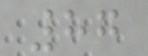87
